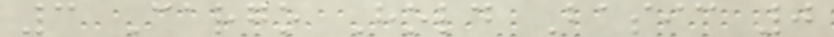3 Cargo Hold Basic 0
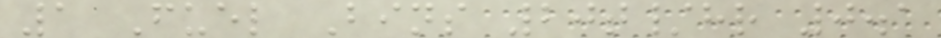1 Fuel Bins 20t/hr 0.1
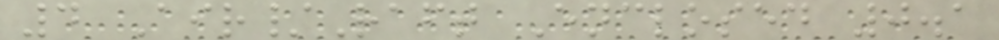4 Air/Raft Enclosed 0.1
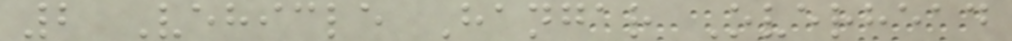2 Vehicle Hangar Overhead
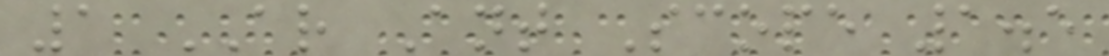1 AR Ant Scope 1.5
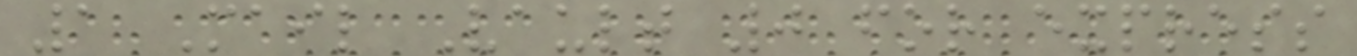1 Mail Vault 0 for express
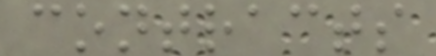contracts
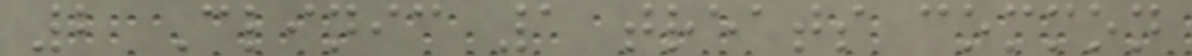2 Clinic 1 treats common
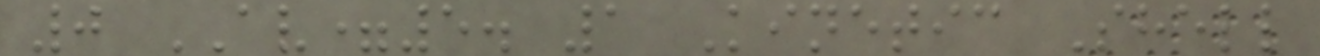0 AV=5. 1 Kinetic Shell
